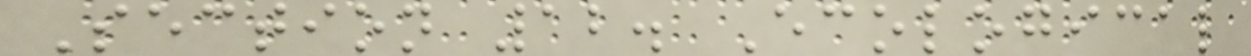Section 12. Ecological
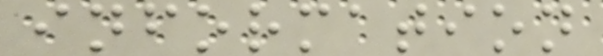information
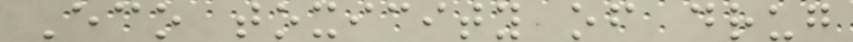Eco toxicity of drug
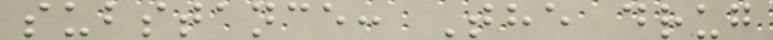substance: The drug
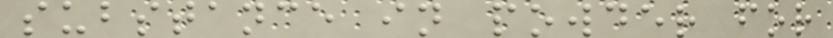substance in powder for
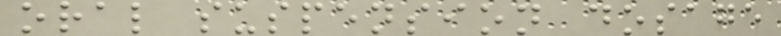oral suspension dosage
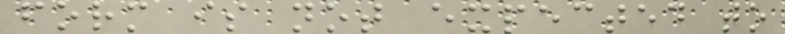form is not expected to
